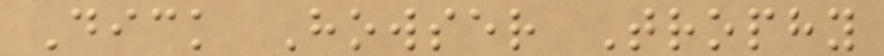Dick Howser Trophy
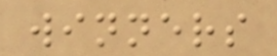winners
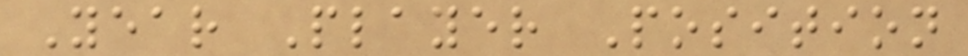Year Player Position
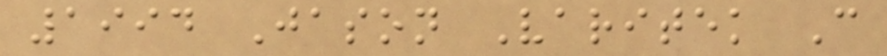1994 Jason Varitek C
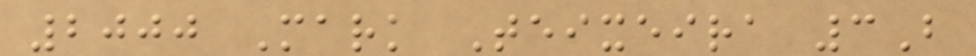2000 Mark Teixeira 3B
